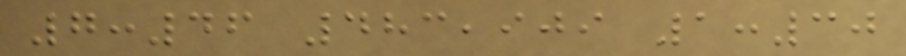7:46 483,909 1:30
